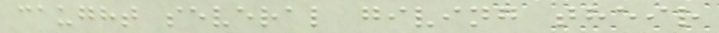caught several giving their
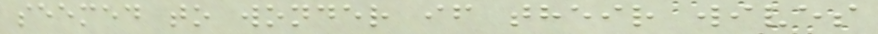seemed to wonder if their wives
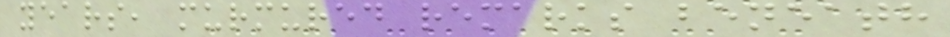years, murmured remarks beneath
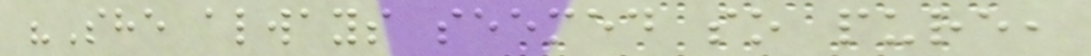"She always seemed so pure,
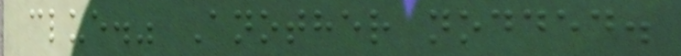clue." Another nodded.
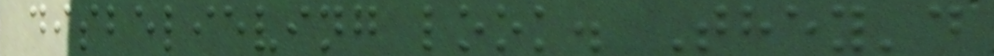disbelieving look. They'd
